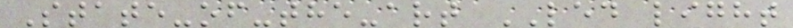State-of-the-art LED light
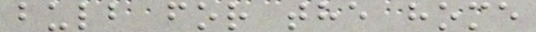bulb for the home
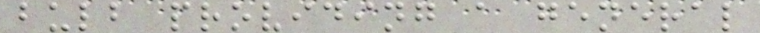bulb providing a general
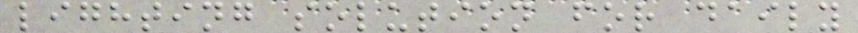lighting solution for daily
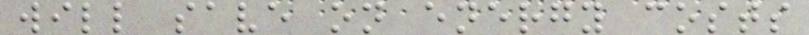will save on energy costs
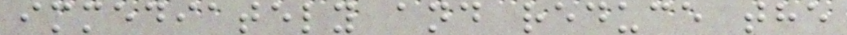immediately and reduce the
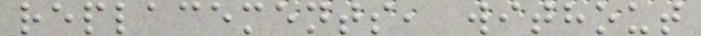replacements, without
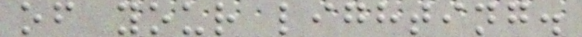of your lighting.
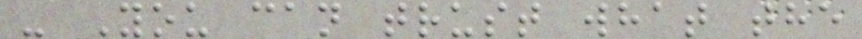- You can trust what the
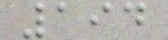194
